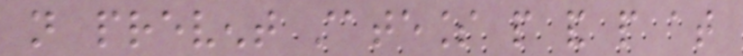not prevent stateless people and people at
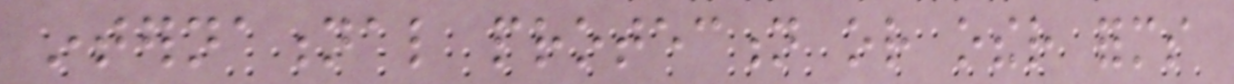international protection or other forms
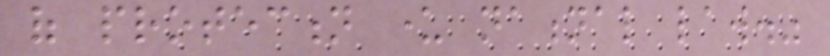of protection under national law."
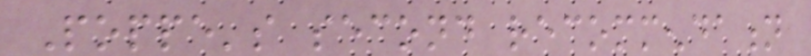Poppe's second recommendation
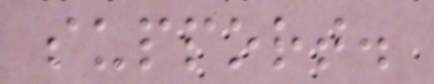support.
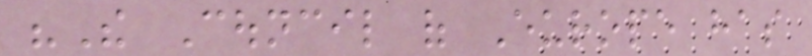"The Council of Europe has
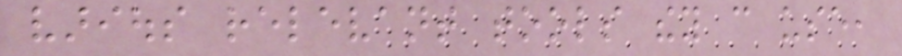various relevant tools they can use,
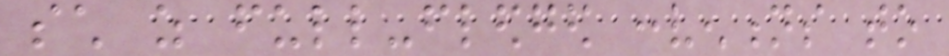such as full-fledged conventions to
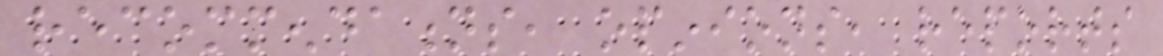recommendations, opinions, reports
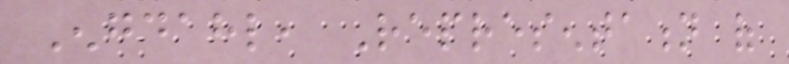Engdahl, Representation of
